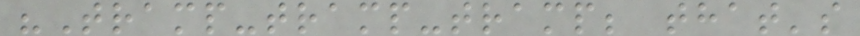"Tramp-tramp-tramp; that's
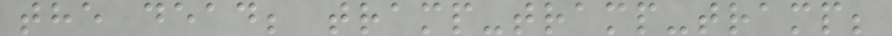the dead; tramp-tramp-tramp;
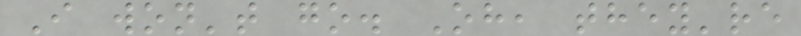I won't go. Oh, they're
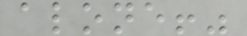alone!"
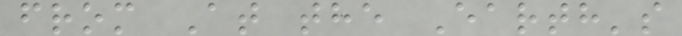from At the Earth's
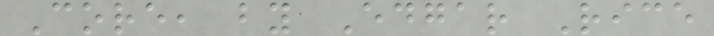Core, by Edgar Rice
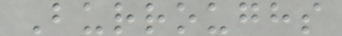Burroughs
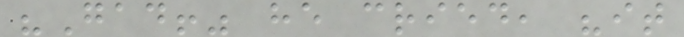"Gad!" he cried, "it
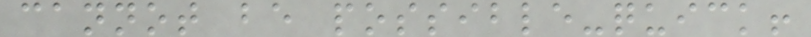cannot be possible-quick!
